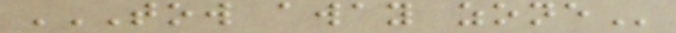TOW AWAY ZONE
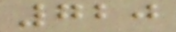720
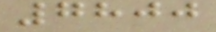7800
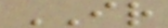IR
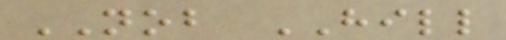NOB HILL
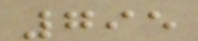795
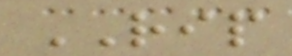RIP
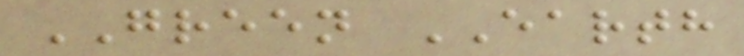GREEN EARTH
